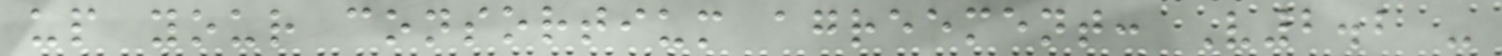up your consortium agreement: V2.2 -
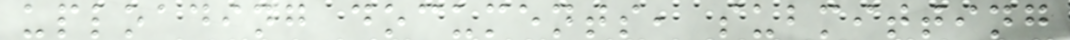uploading documents, submitting
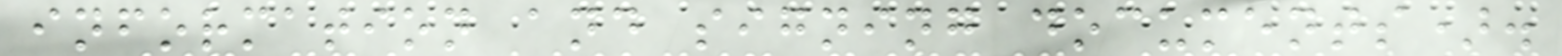information and signing documents).
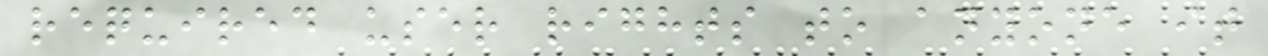required user rights to anyone it
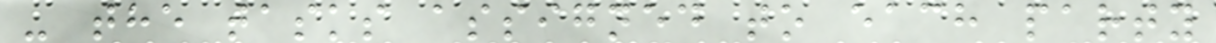- the tasks assigned to each party
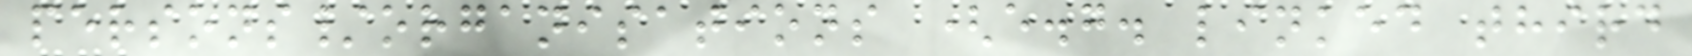persons/organisations (e.g. linked third
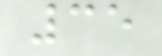35
